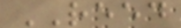REED
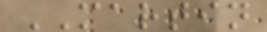MARTIN
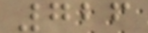726
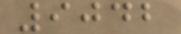9042
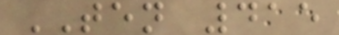TEN 415
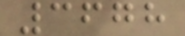3678
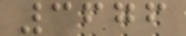3676
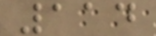114
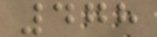478
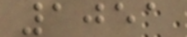1051
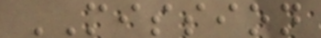MISSION
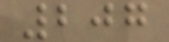207
